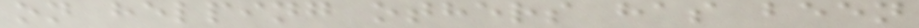on helping others has been
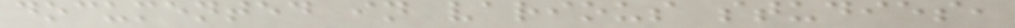documented in various studies,
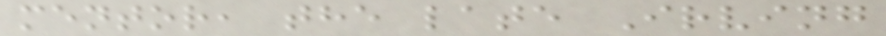mentor, the late Irving
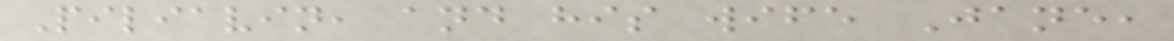Piliavin, and his wife Jane,
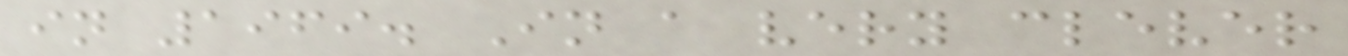in 1969. In a very clever
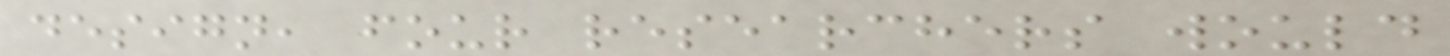design, four researchers would
